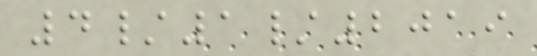4/1/2019
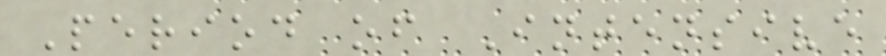Period of Intensive
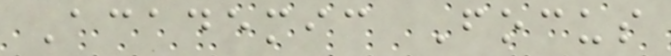Academic Focus
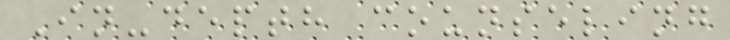In-depth counseling
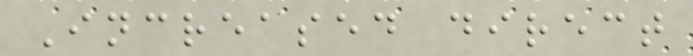Increased direct
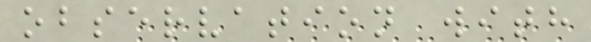observation with
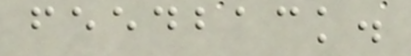feedback.
